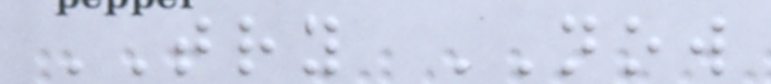TRY NOW
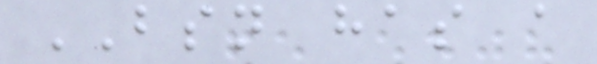BSN has a
